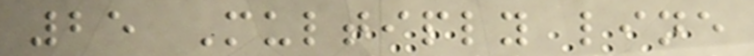25 Multiply line
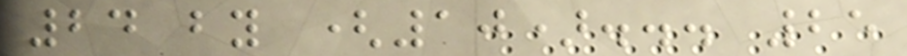24 by (10)... 25
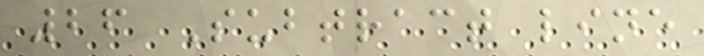26 Subtract line
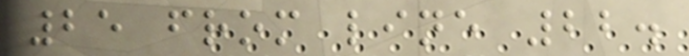25 from line 22.
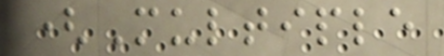(Multiple
